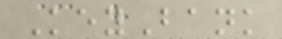KeyBank
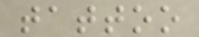tattoo
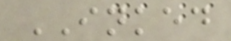INKED
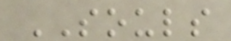SOULS
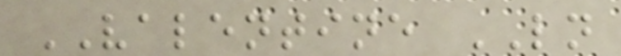VALENTINE LN
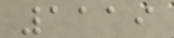1119
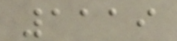1119
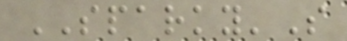SPARKY'S
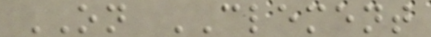ON CLEMENT
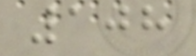108
